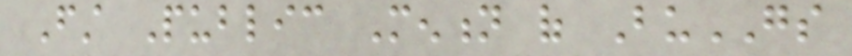First Public Mention of BuGS
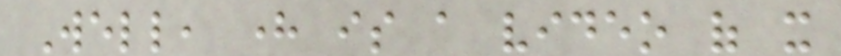Well, here is a video of it
